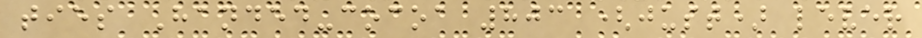ties Handed-cocoa 803 (just) lever
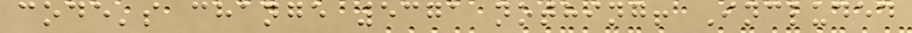code's change 5371 nothing! Included
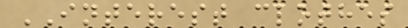INTEREST clothes
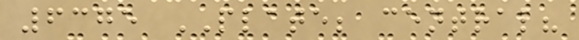6375 PLATE; central?
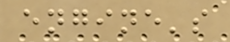engine's
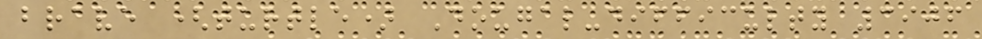brave (turtle) Dougal-difficulty 3906
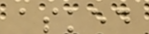asked
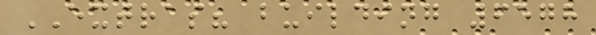EXTRAS? building 6578
